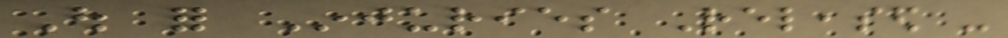Out for Injuries Released -
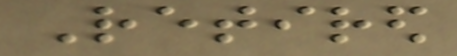Retired
